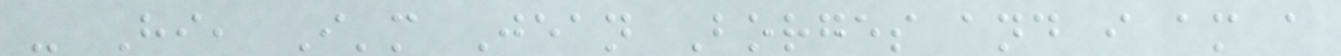- Hi, I'm Jean Borges and i am a
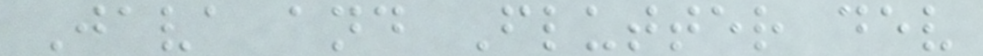Java and Flutter dev
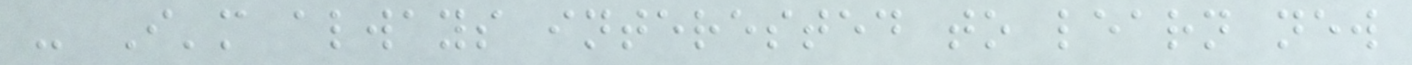- I'm always interested to learn new
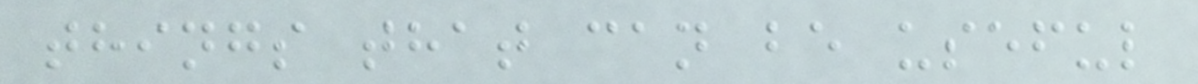things that can be useful
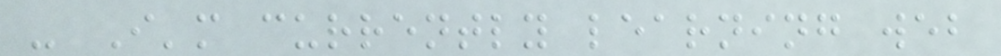- I'm currently learning web
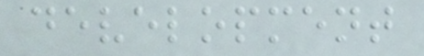development
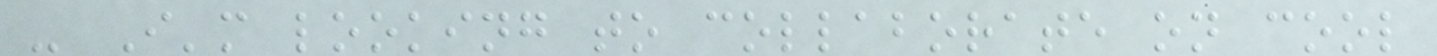- I'm looking to collaborate on cool
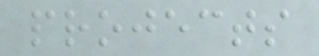projects
